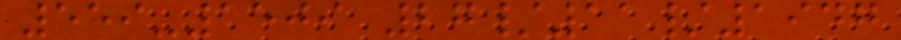559-1509 27/11/1947
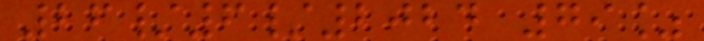26/6/2024 79%
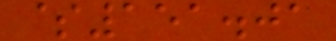$151.01
